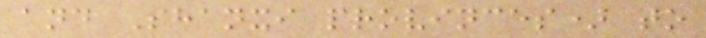and Shanxi provinces) to
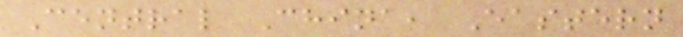Central China, Eastern
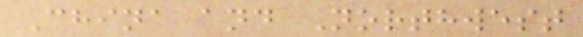China and Northwest
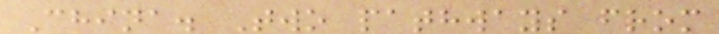China. Two pathways from
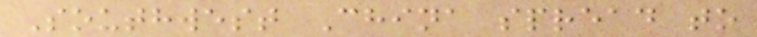Southwest China spread to
